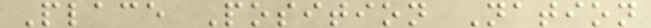Place Position Nation
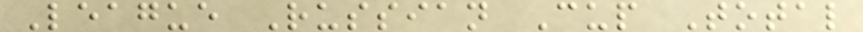League Russian Cup Total
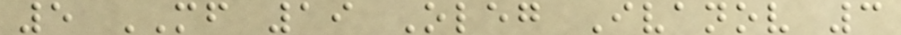5 MF 19 Oleg Ivanov 3
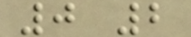0 2
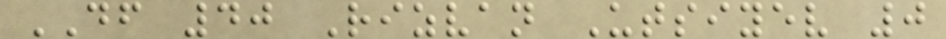DF 40 Rizvan Utsiyev 0
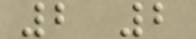2 2
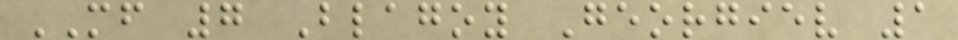MF 7 Blagoy Georgiev 1
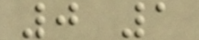0 1
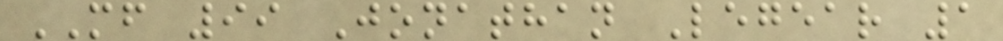MF 99 Jonathan Legear 1
